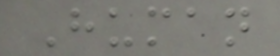Human
